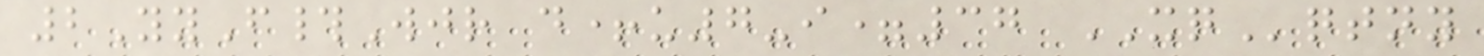2YyF#Wjr d+u7-i=37 XQqtny
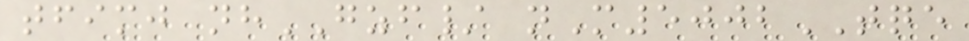tfimj nhGZF/ nM5002TQE
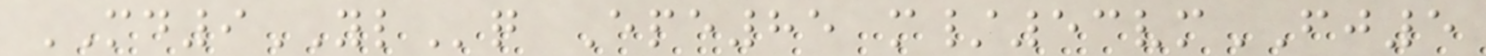MD9YLq Epe85 m/53vmFJ5
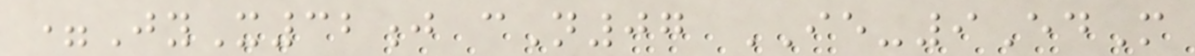=JyX32j cN07 IE-9EdM
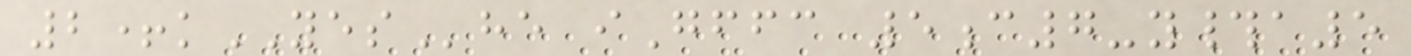2+kYEShe iGffc 5c7-y#a5
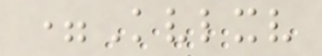=Kvlxv
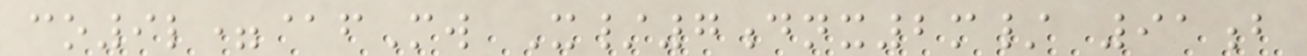co9l=@fMw X/7dnx2m/ 91b
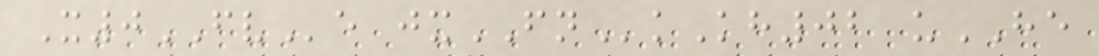X0FVe jxFNkKh02 uHE
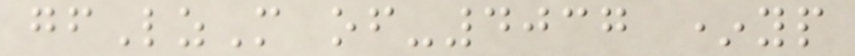gfLzM of-4037 *yp
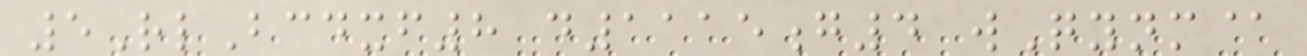5RlBcdxf8 d1115g4 wQynm@
